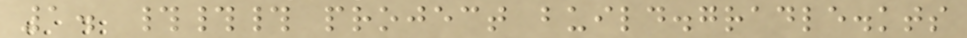1. ### project build.gradle.kts
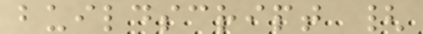buildscript {
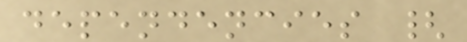dependencies {
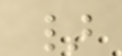}
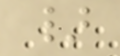}
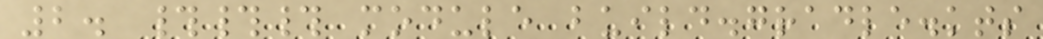2. ### module build.gradle.kts
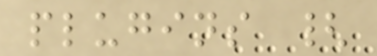plugins {
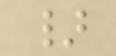}
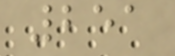251
